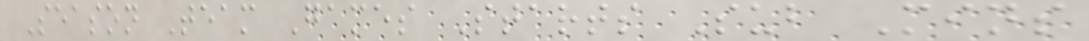Season Team Games Starts Sub Mins
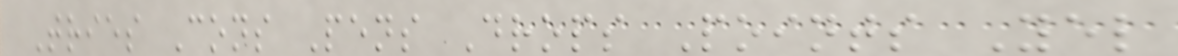Tries Cons Pens Drops Points Yel
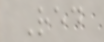Red
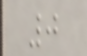0
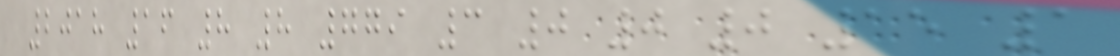2018 16 8 8 779 3 0 0 0 15 1
